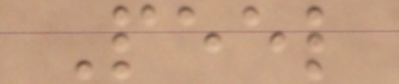Peel
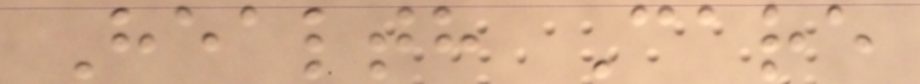Health Care
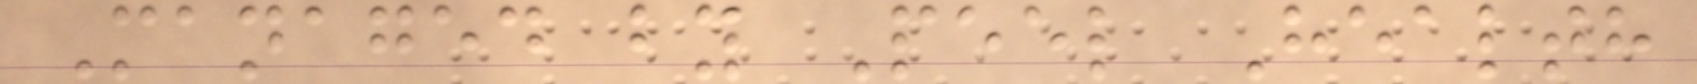Managed by Peel Health
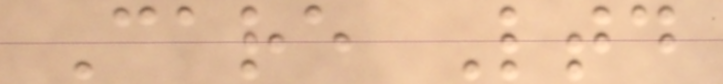Care Ltd
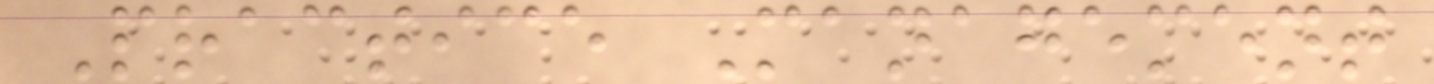Practice Management
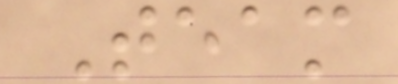Team
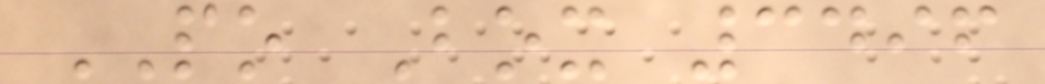PO Box 3496
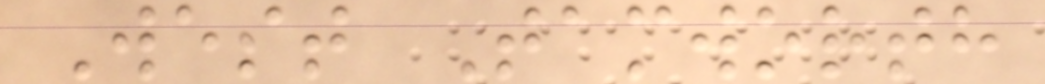West Tamworth
